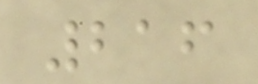216
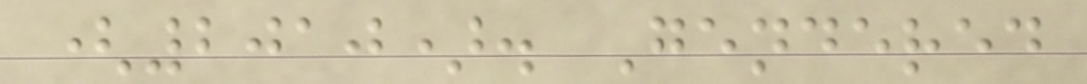(2010). Gendered
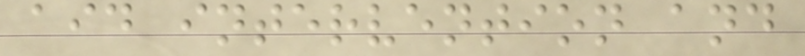aid intervention and
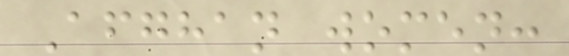Afghan women:
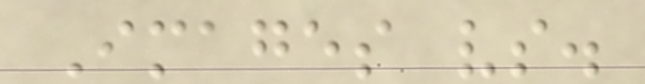Images vs.
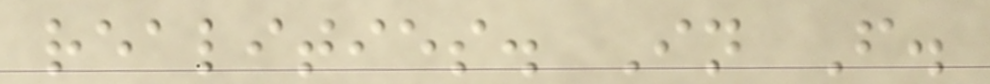realities. In F.
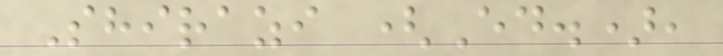Shirazi (Ed.),
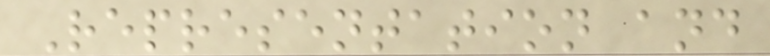Representation and
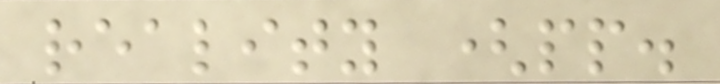reality (pp.
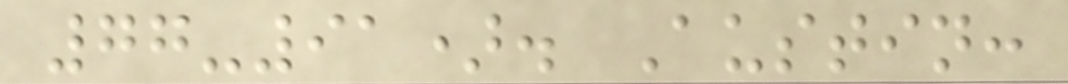77-91). Austin:
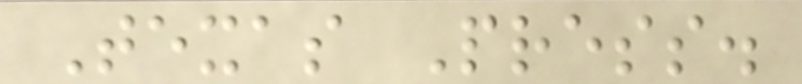Texas Press.
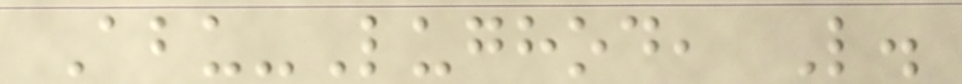Abu-Lughod, L.
